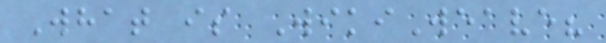What is WikiWeave?
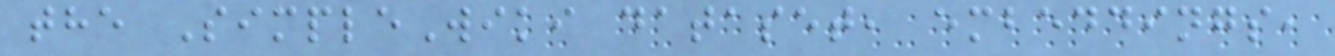the SimpleWiki dataset, embeddings,
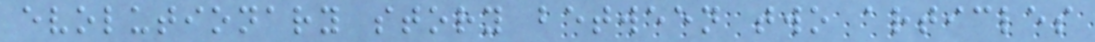evolutionary story between two articles
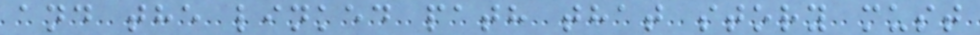and the linked path that story must
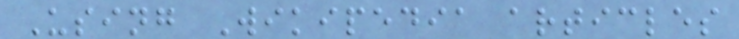Using Wikipedia articles
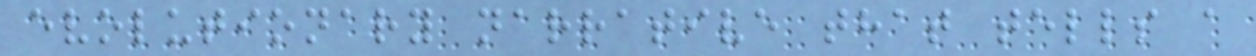evolutionary narrative that tells a
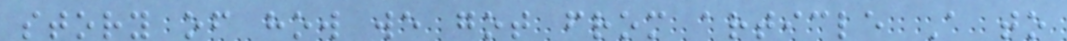story of how we got from article A to
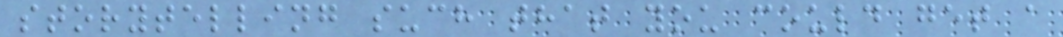storytelling such that you could get a
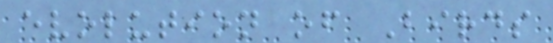evolution of Birds
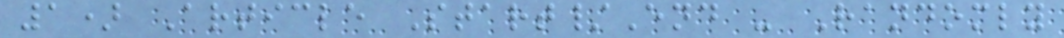1) Article Start/End - Randomly
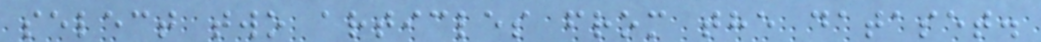select two articles from the dataset.
